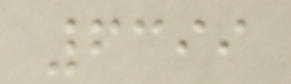6399
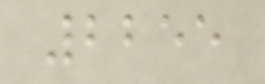2255
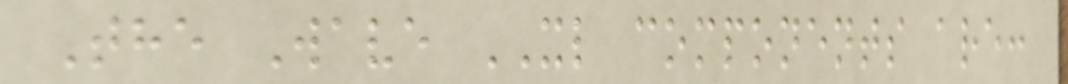The Wave XL components are:
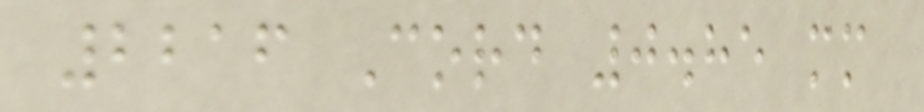2216 Cord 0.85 mm
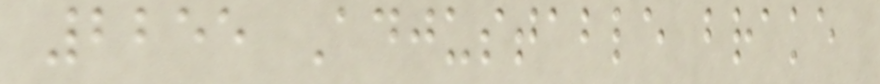2255 Adjustable brake
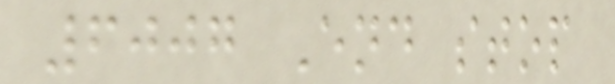6007 End stop
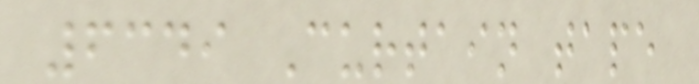6349 Curtain tape
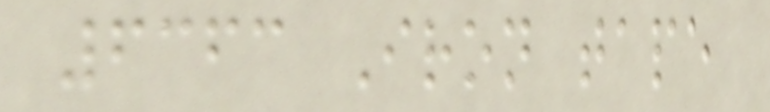6363 Iron tape
